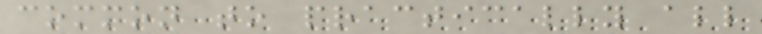common to practically all
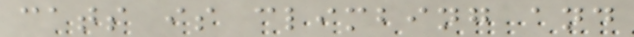cats is climbing and
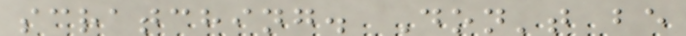scratching. Don't be
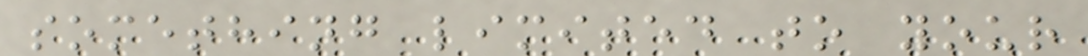something limited to your
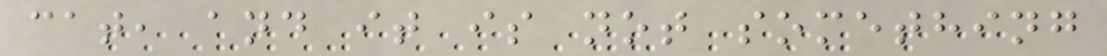cat, and it is not something
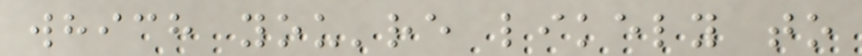which you're likely to
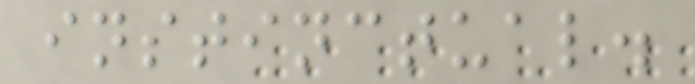instinctual.
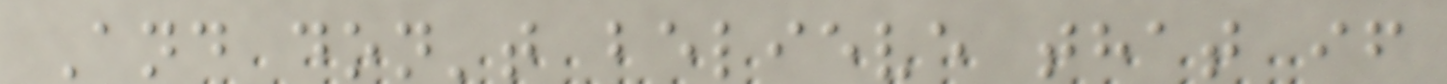And don't believe that if
